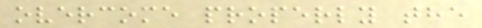overcome properly the
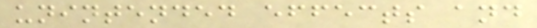unintended effects and
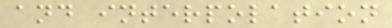and interpolation
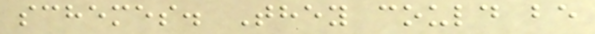schemes. They could be
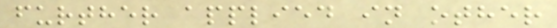further applied in other
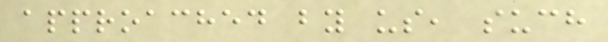approached by us, such
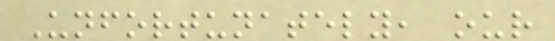Unfortunately, our
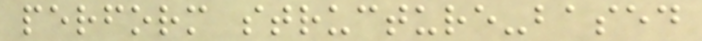perform structure-based
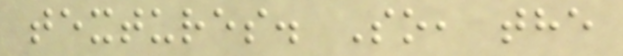textures. So, the
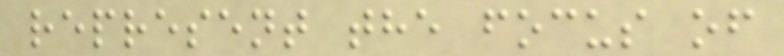represent the focus of
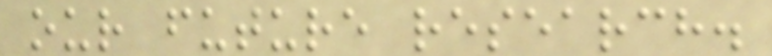our future research.
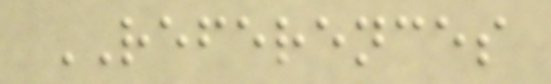REFERENCES
